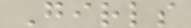Girls
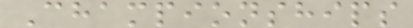Championships
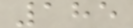185
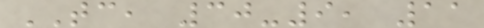TC, 30-9, 11
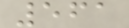561
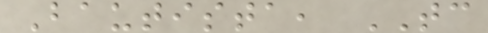Bautista, TC
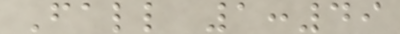Fall 1:49
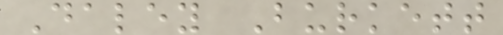Daley Burkett
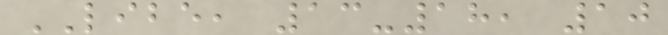LIBE, 13-18, 10
